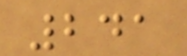241
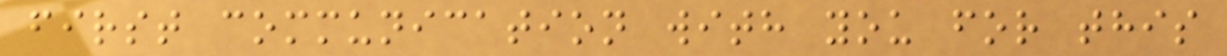first communication with you for this
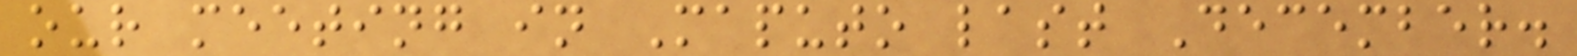our meeting in Maputo last December.
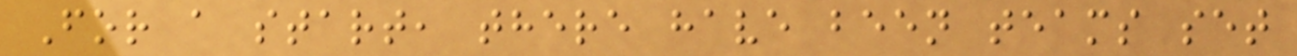For a start, there have been teams set
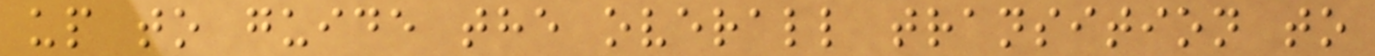up to guide the overall transition to
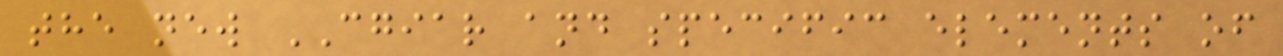the new CGIAR and specific elements of
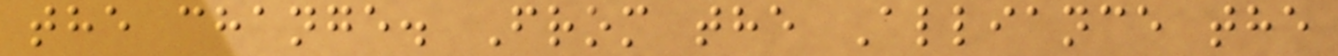the change. From the Alliance the
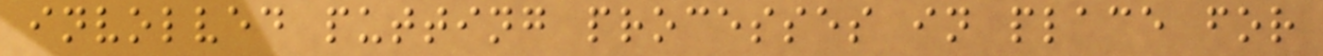involved putting processes in place for
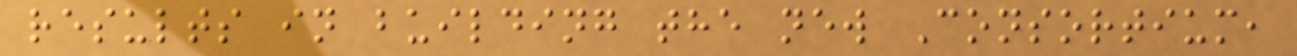results in building the new Consortium,
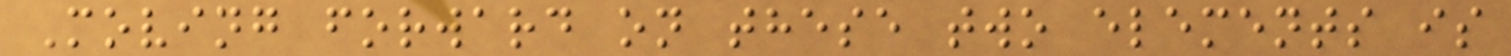Moving forward on these two elements is
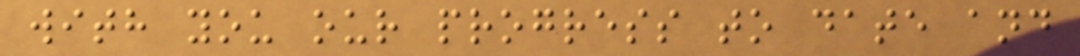with you our progress to date and
